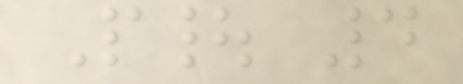P| 4
